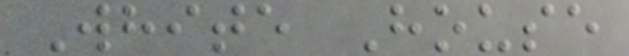White House
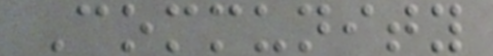Community
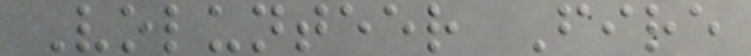Volunteer Fire
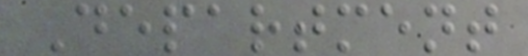Department
